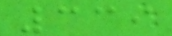339
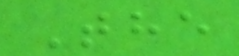The
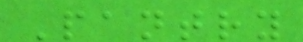Pantry
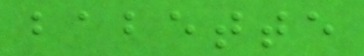babette
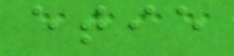etie
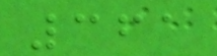361
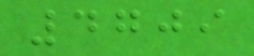4709
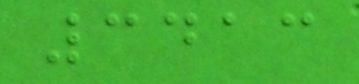3413
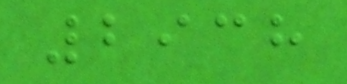2938
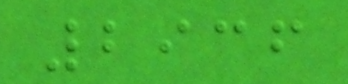2936
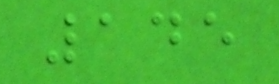145
